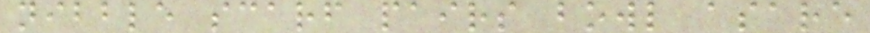nibble scarf pairs bowl asare
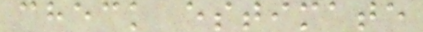check estimate
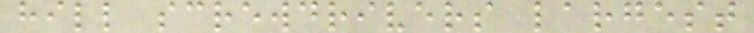hill screwdrivers largest
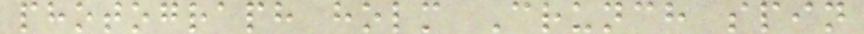photograph holm Crunch spin
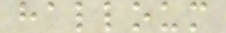halloum
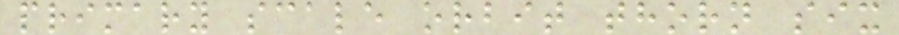primary scale orbit thorn six
